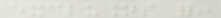exclusions for:
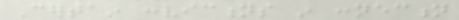Certain convictions in connection
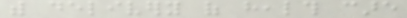with delivery of health care
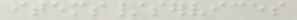items/services
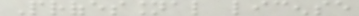Professional license
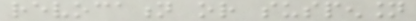revocation or suspension
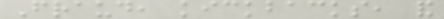Fraud, kickbacks, and
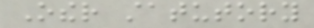Other statutory
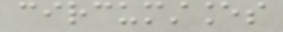circumstances
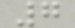7
